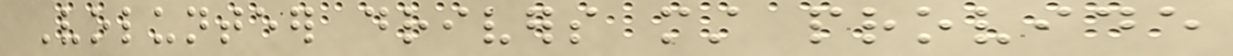Volunteer drivers must provide
